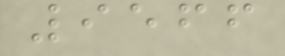9566
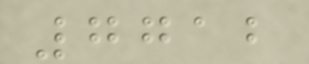7712
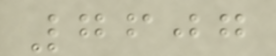7607
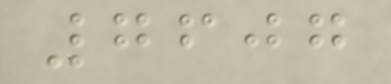7607
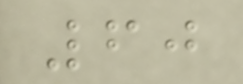60
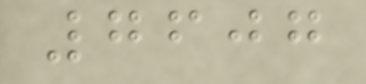7607
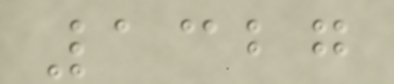1327
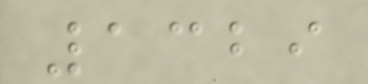1329
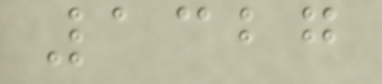1327
